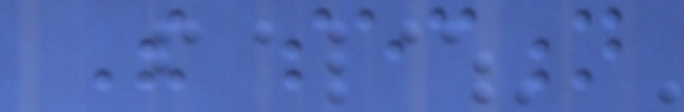The section
